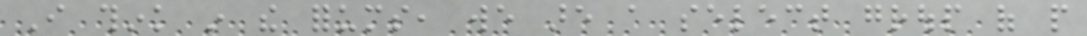I think in the forums, we are a select group of people
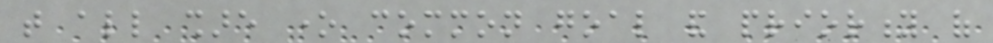that all share one common goal and priority of
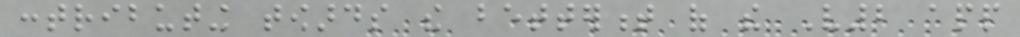contributing towards the betterment of the V2 app
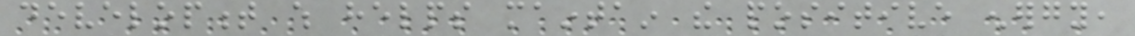development which helps maintain the positive energy,
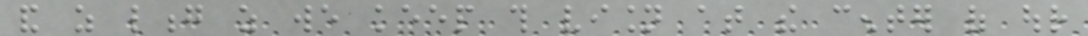and as long as we keep this vision at the center of our
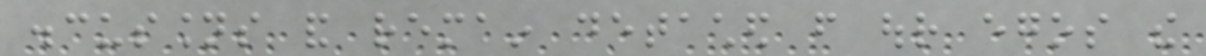discussions and remain detached from our egos the
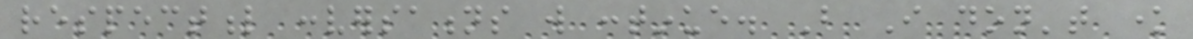respectful conversations will continue. But I don't know
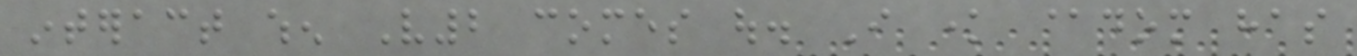interact when V2 comes out. I know @dom has
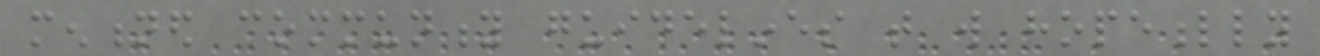mentioned community guidelines that will hopefully
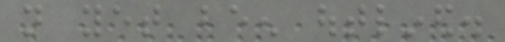not yet been outlined.
